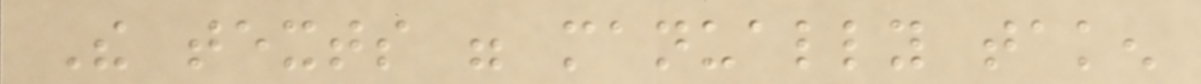The texts were manually taken
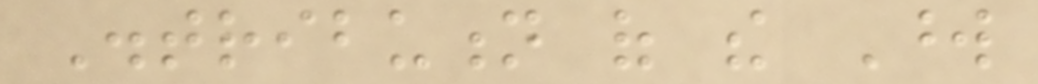Distribution of the Word
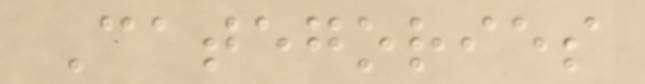Categories
